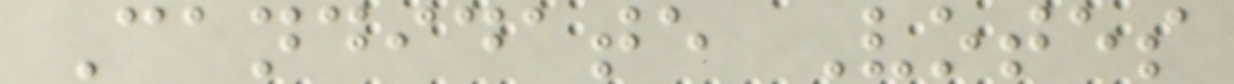Candidate Votes
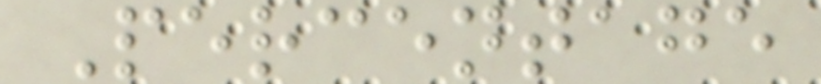Percentage
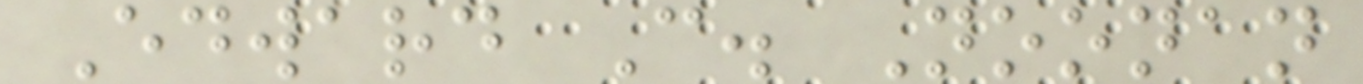Edward C. Noonan
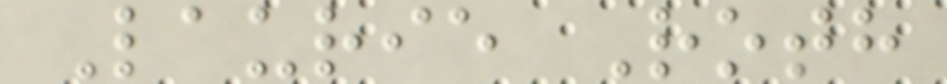Laurie Roth
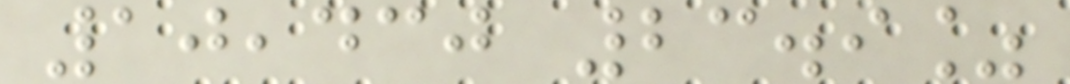10,430 23.9%
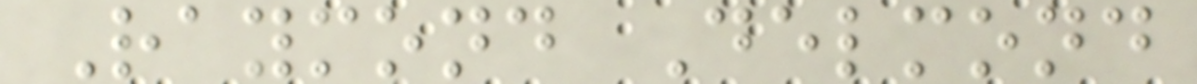Raymond Delmond
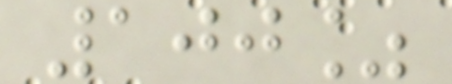100%
